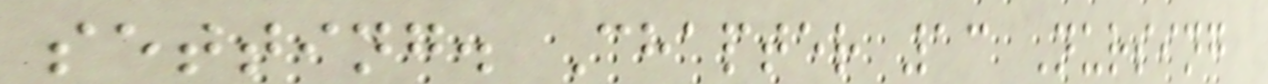setting. Chapter 13 Nursing
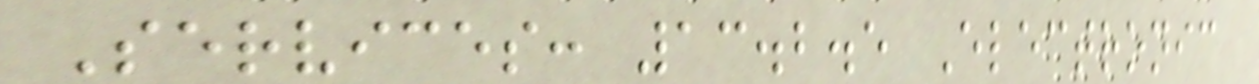Services: 13.2.5 Electronic
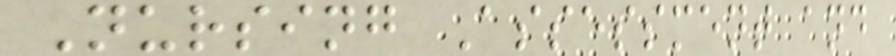Nursing Assessment and
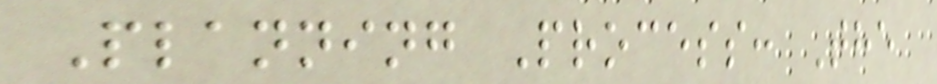Planning Process: The
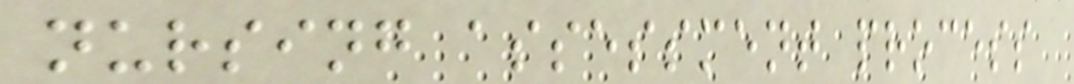nursing assessment process
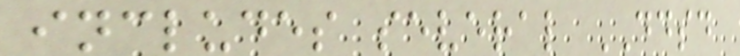includes several DDSD
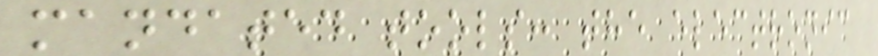mandated tools: the electronic
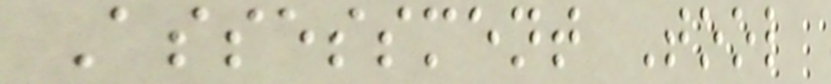Assessment Tool
